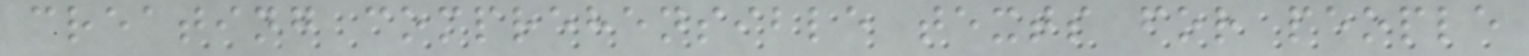creating comprehensible texts for people
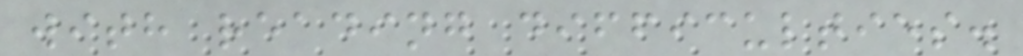with reading difficulties.
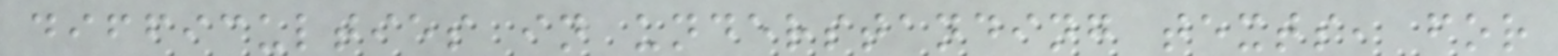difficulties in understanding texts, for
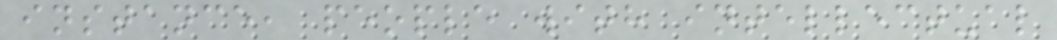instance, people with intellectual
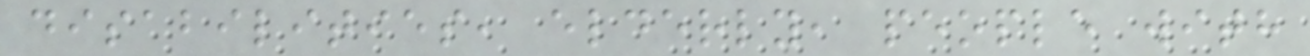disabilities, elderly, people with
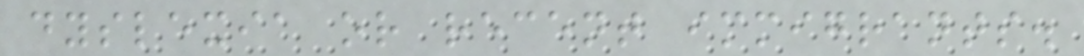dyslexia or recent immigrants.
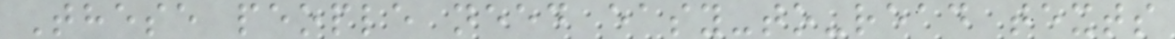These people need easy-to-read texts
